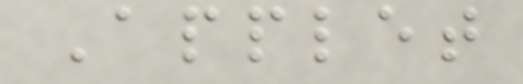Applet
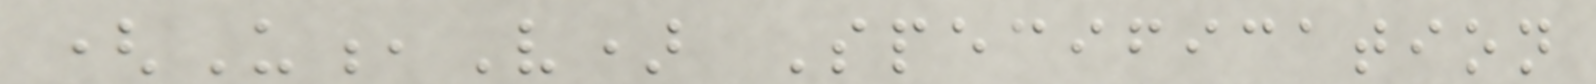(U,V) Specification
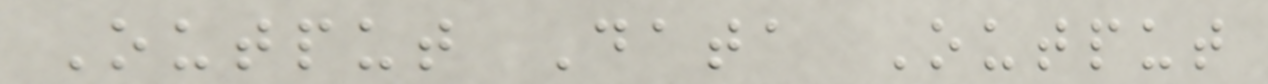Output Data Output
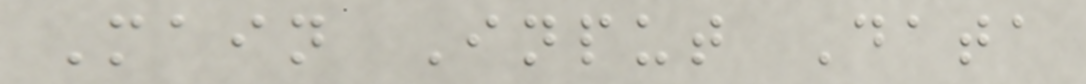Main Input Data
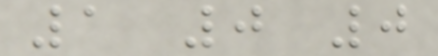1 0 0
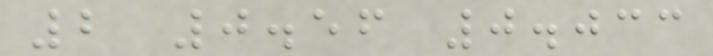2 0.56 0.033
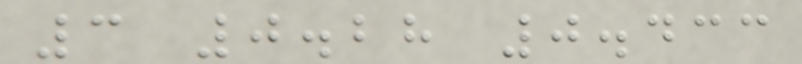3 0.28 0.433
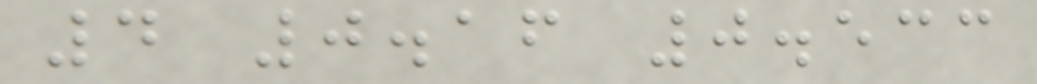4 0.16 0.533
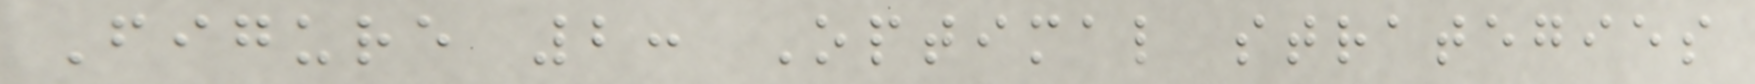Figure 2: Optimal strategies
